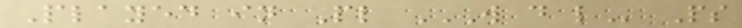Played in Pl W D L Ps
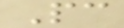Pc
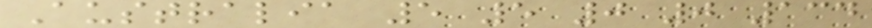Australia 5 5 0 0 134
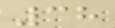38
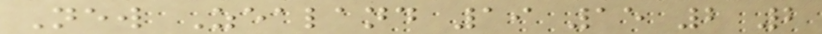New Zealand 19 15 2 2
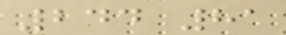244 81
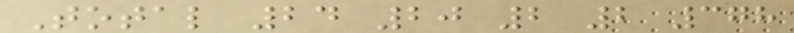Total 24 20 2 2 378
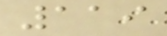119
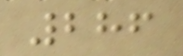286
